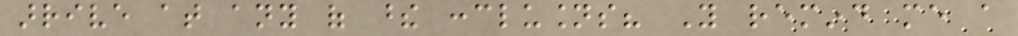arrive at any of these conclusions? You remind me a
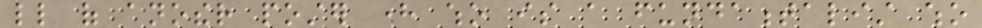little of another poster here who is a fundamentalist who
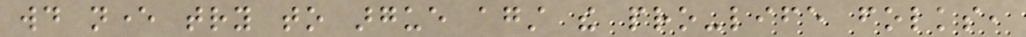would never try to argue against the pro-life folks,
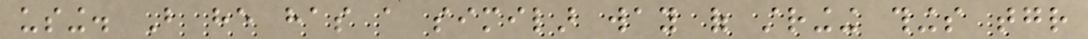using. But he has a similar way of stringing things together
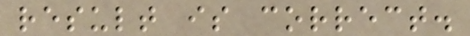result is correct.
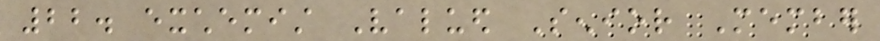22. exchemist Valued Senior Member
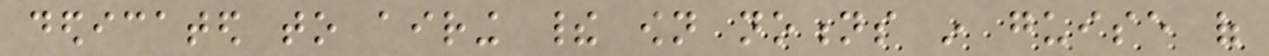dedicated to airing their own notions in guise of
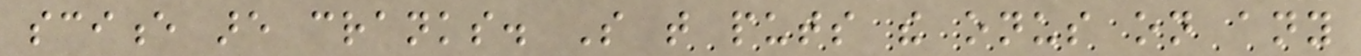science are cranks. So that puts the onus on any
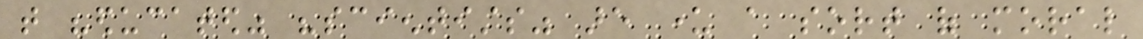that "educated" "scientists" are under a sort of moral
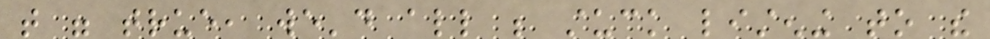that were true, we'd all be stuck listening to the
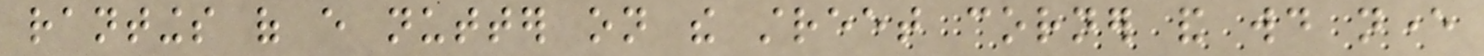rantings of every nutter on the street corner and would never
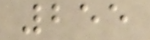255
